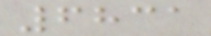6831
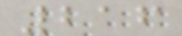216
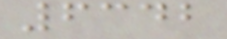6342
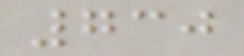730
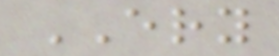ERY
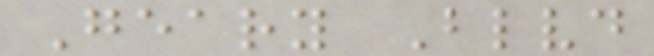Geary Blvd
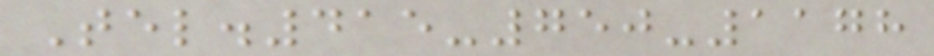Tel.415-750-1178
